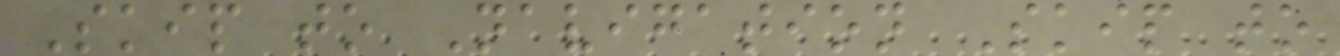Skip to Navigation Skip to
